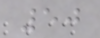50
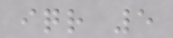iqr 5
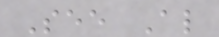See Also
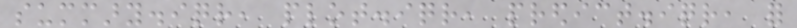summary.iqr, plot.iqr, predict.iqr, for
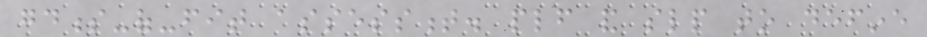goodness-of-fit assessment. plf and slp to define
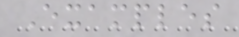Examples
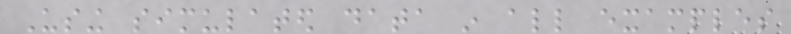Using simulated data in all examples
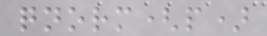qnorm(p)
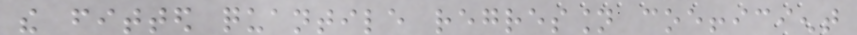the fitted quantile regression coefficient
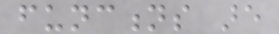functions are
